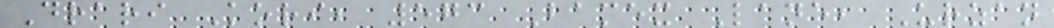Drari Kori, 573 Bamex Lane, Urzan
